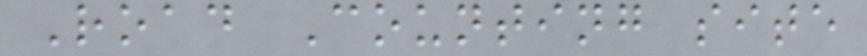Road Counting site
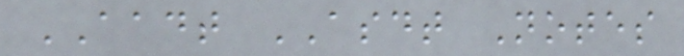AADT ASDT Notes
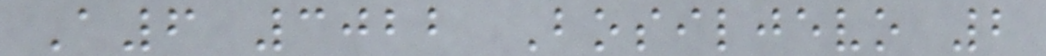A6 3022 Bosiljevo 2
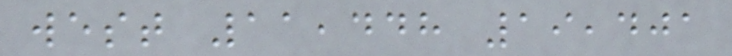west 11,448 19,401
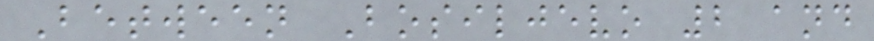Between Bosiljevo 2 and
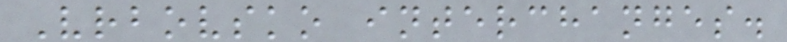Vrbovsko interchanges.
